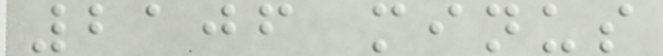2106 minus
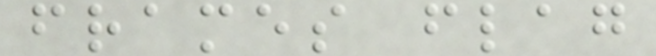frames flag
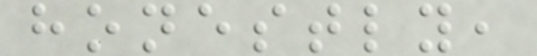honestly,
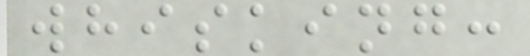whisking:
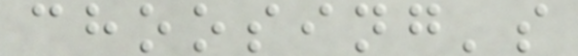choosing's
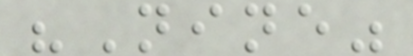"Nine"
